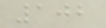102
